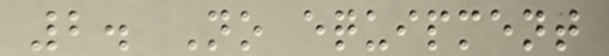2. No equipment
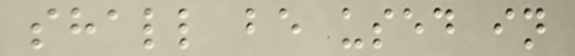shall be used in
